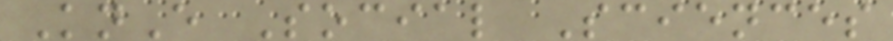KnE Social Sciences
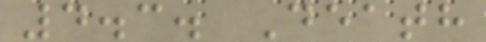4.3. Death
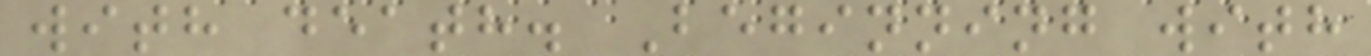with death. Beginning with
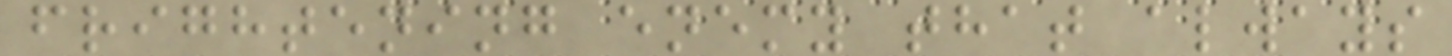frightening enemy that always
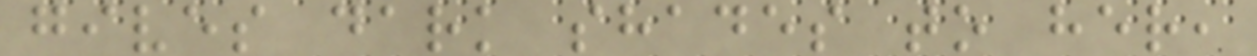gives dark shades to her,
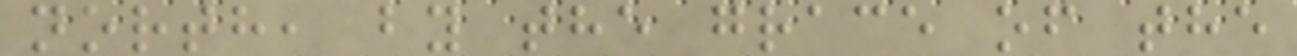north, by the grace of the
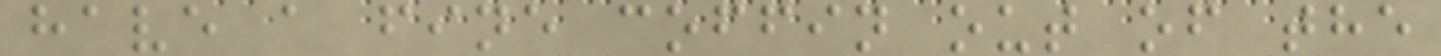have a fine coffin out of the
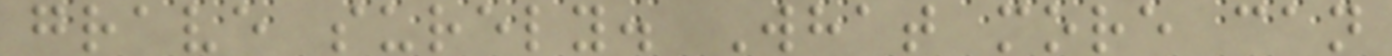grave surely. What more can
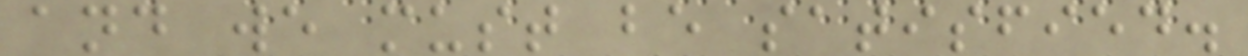and we must be satisfied.
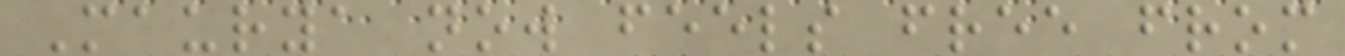Maurya now feels free from
